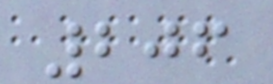206
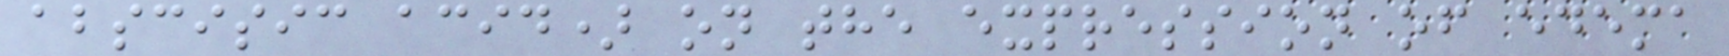abscisic acid) on the expression of edema
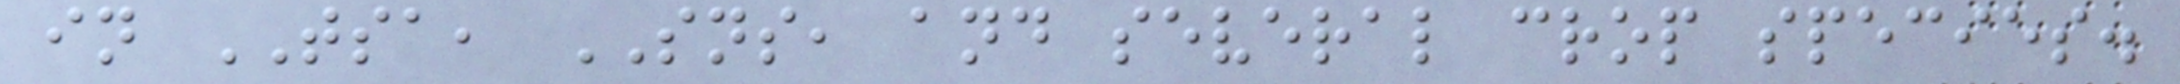in TSA, SNS, and several crop species.
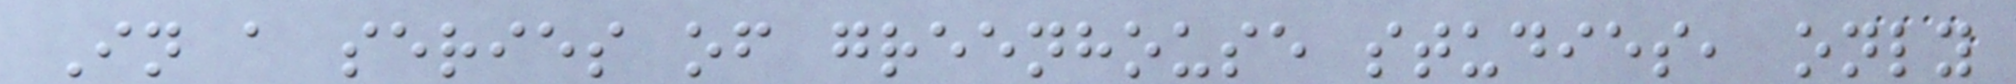In a series of greenhouse studies, only
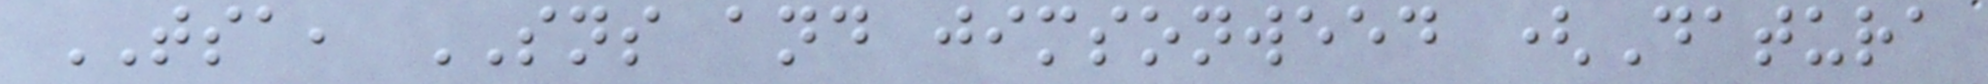TSA, SNS and jimsonweed (Datura
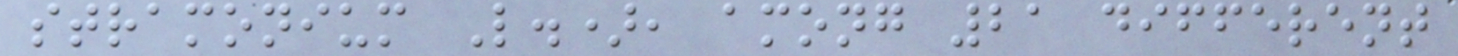stramonium L.), among 21 different
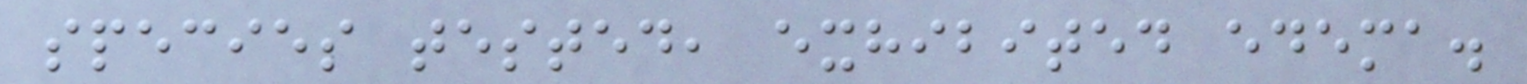species tested, exhibited edema.
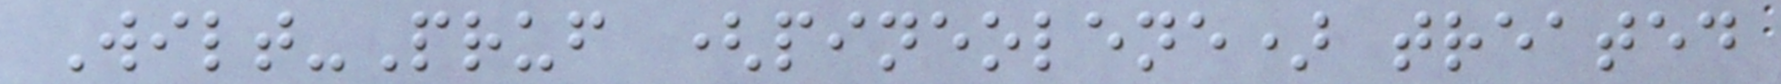Wilt-Pruf (pineolene) treated
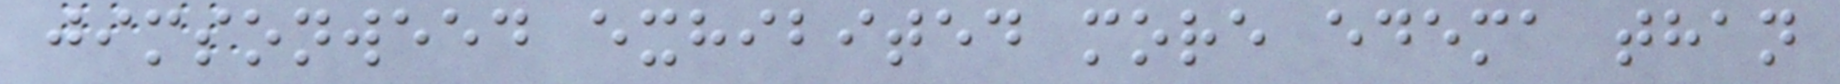jimsonweed exhibited more edema than
